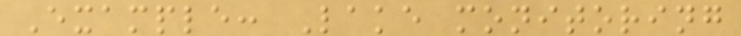Example: Lake monitoring
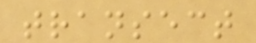transect
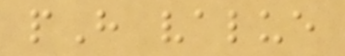pH value
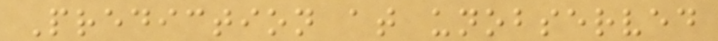Prediction at unobserved
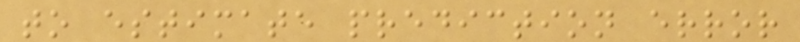to estimate prediction error
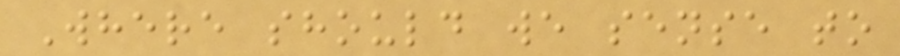Where should we sense to
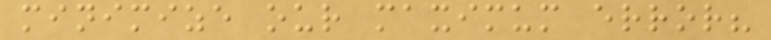minimize our maximum error?
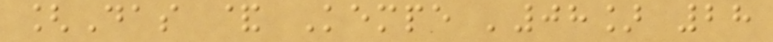[Das & Kempe '08] 28
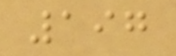197
